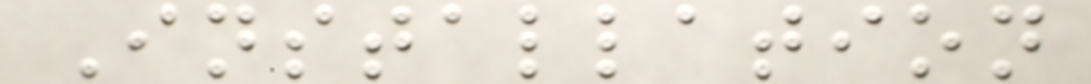Installation
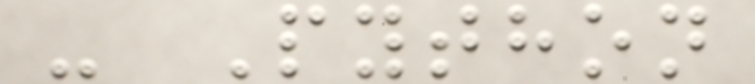- Python
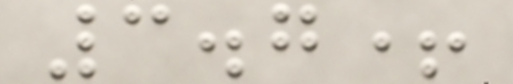3.7+
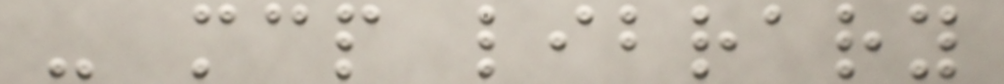- mcp library
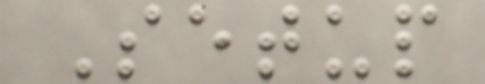Setup
